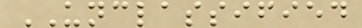UNCLASSIFIED
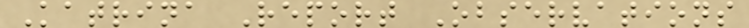Katrina Report Observations
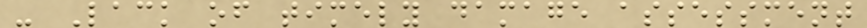- Lack of timely damage assessment
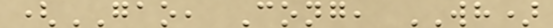(GAO, Cong, WH)
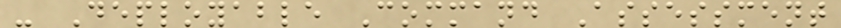- Deployable Command Assessment
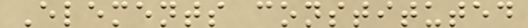Elements constituted
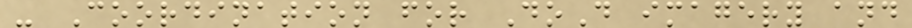- Coordination for DoD imagery and
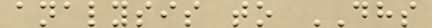analysis to DHS
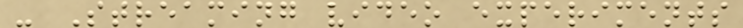- Streaming video experiments
